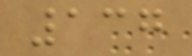137
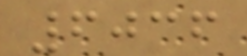6036
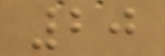20
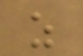z
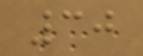30
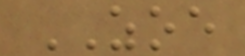ZOE
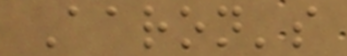Aaron's
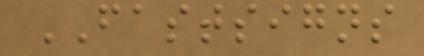FASTSIGNS
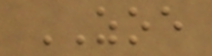ZOE
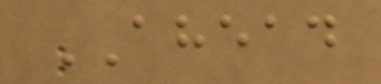AHEAD
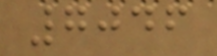7046
